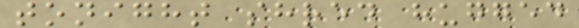tonight shred hugged
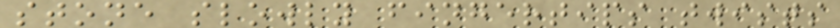stone slowly fingertips twists
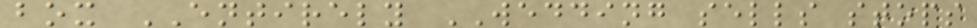box ENTIRELY WEDDING sells stops
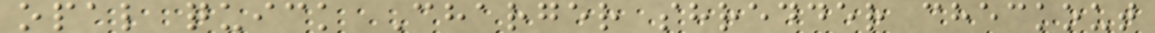opal quick Charger shredder checkout
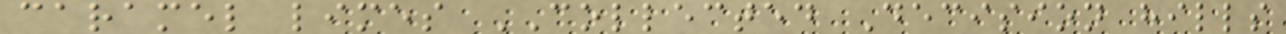caramel limes COLLECTED Decision hills
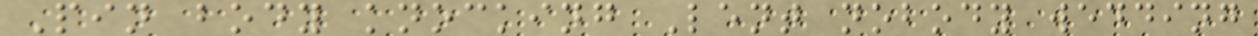Pin body knocking Lent nobody wedding
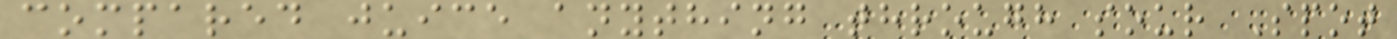compared juice anything through sour Spot
